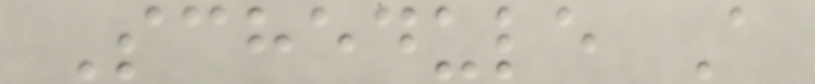Schedule A
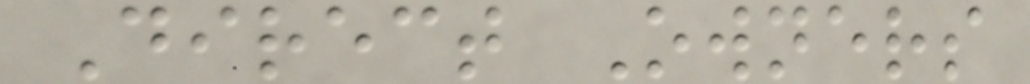Direct Owners
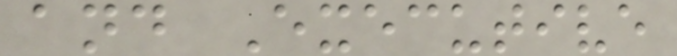and Executive
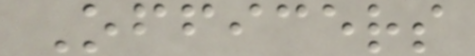Officers
